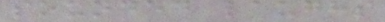sounded laughs
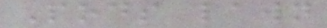Pods lawn
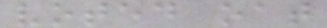voted oat
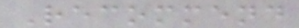Recommend
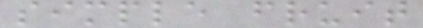simple fruit
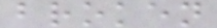broken
